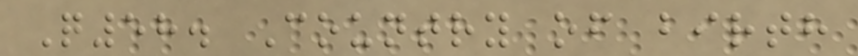Q58. Country of birth
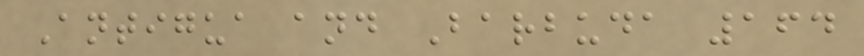Antigua and Barbuda 164
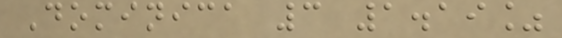Dominica 3 1.19%
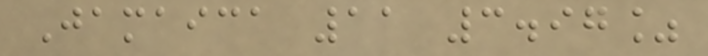Jamaica 11 3.97%
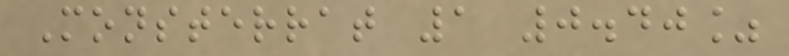Monsterrat 1 0.40%
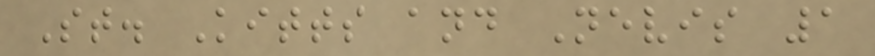St. Kitts and Nevis 1
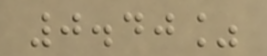0.40%
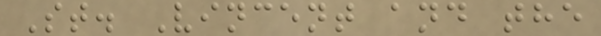St. Vincent and the
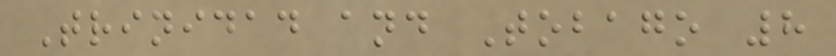Trinidad and Tobago 8
